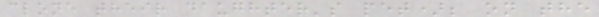clone their daughter's pet); on the
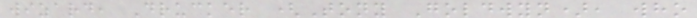wizard, Drucker (Tony Goldwyn), who
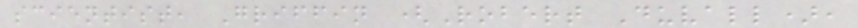scientist, Griffin (Robert Duvall),
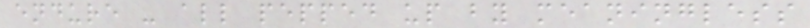endure - all pepped up by meaningless
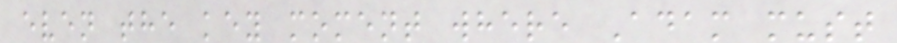even the key moment where Adam must
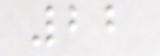22
